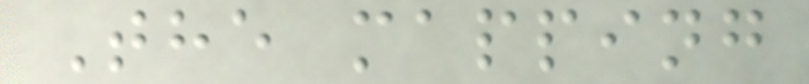The mapping
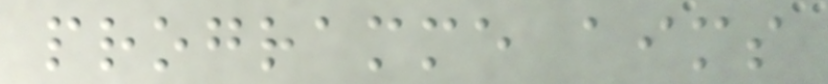programme aims
